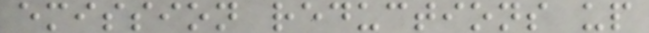emission reductions up
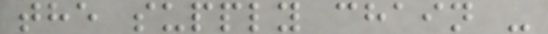the supply chain -
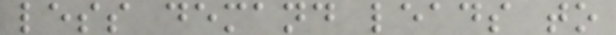less demand leads to
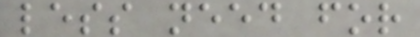less need for
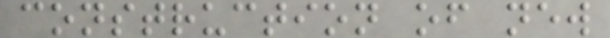construction of new
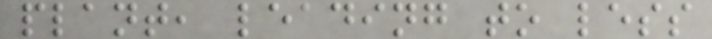plant, leading to less
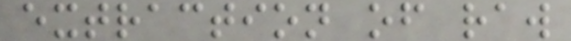extraction of raw
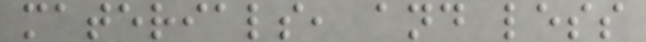materials, and less
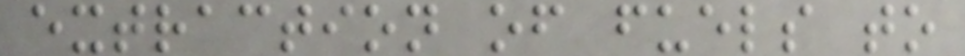extraction of fuels to
